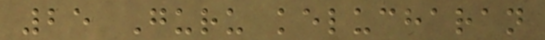25 Guru kelucharan
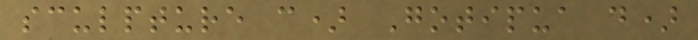sculpture c) Gotipua d)
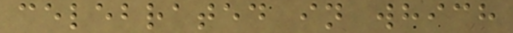celebrated in which
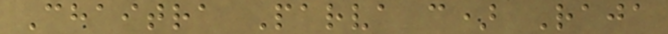Chaitra Parva c) Raja
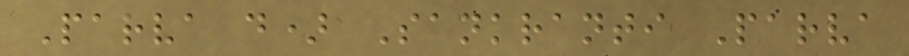Parva d) Sankranti Parva
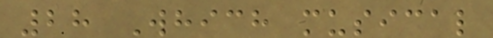28 Which musical
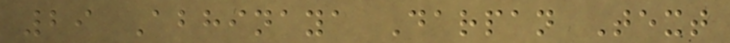29 Abhinaya Darpan Text
